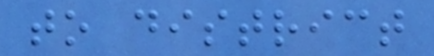to district
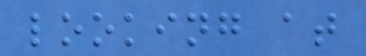looking at
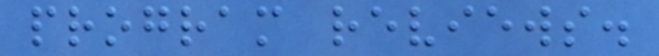program reviews.
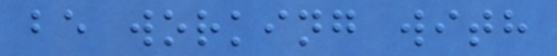be working with
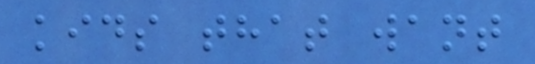kids that want
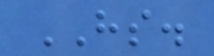HS.
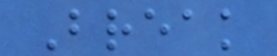Break
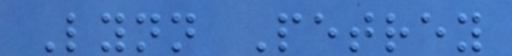Lynn Petrey
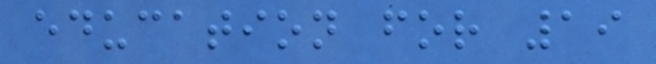education for 19
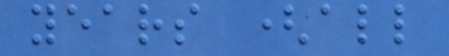years (all
